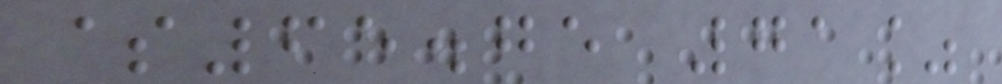$65.75 71%
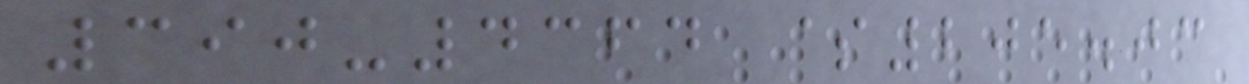390-4364 $205.03
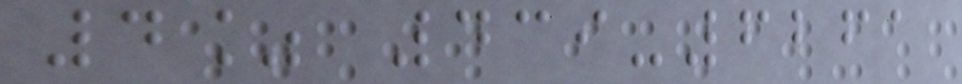4% 439-6261
